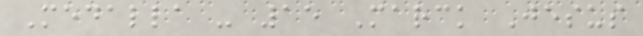Medalla - 15 Marck Jesus
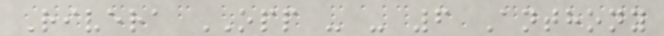Rivera OPP - - 6 Anthony
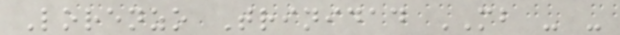Lorenzo Trinidad MB - -
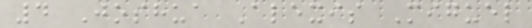4 Joshua Alexis Miguel
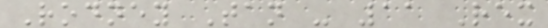Rodney Tan - 11 Rex
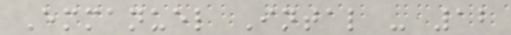Emmanuel Intal - 12
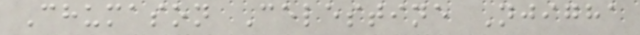Chumason Celestine Njigha
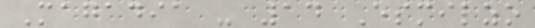Magadia - 14 Esmilzo
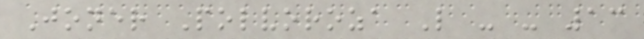Joner Polvoroza L - - 13
